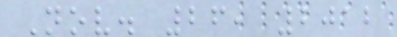Nov. 26, 2012
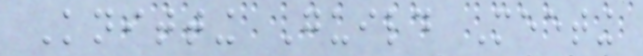Knitting Guild Meeting
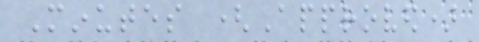Minutes (Approved)
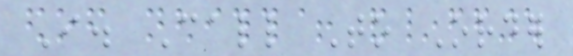I. Call To Order
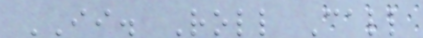II. Roll Call
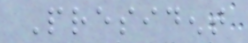President
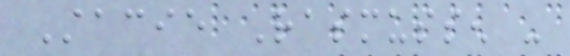Stacie Rasmussen -
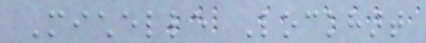Michelle Lockhart
